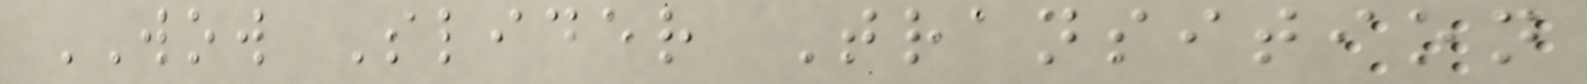WOW Slider Transition
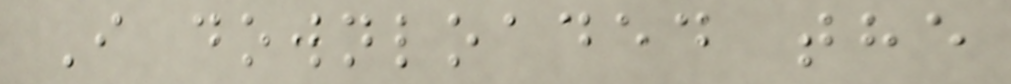I downloaded the
